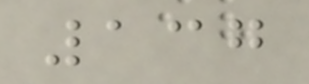137
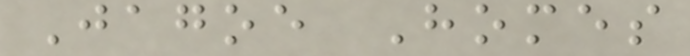Jagoe Homes
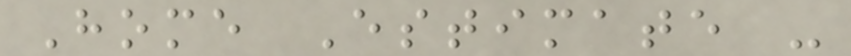Home Estimate -
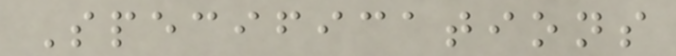Specifications
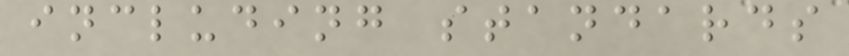including standards
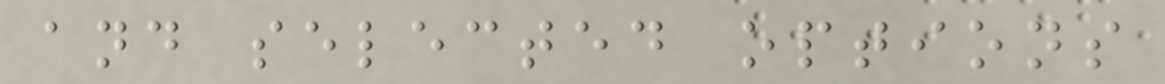and selected options
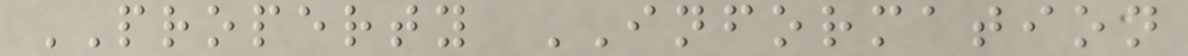PROPERTY INFORMATION
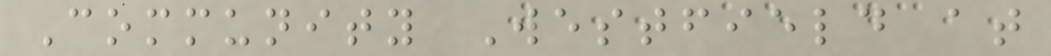Community Westfield at
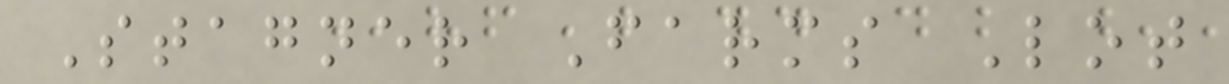Stagner Farms Lot
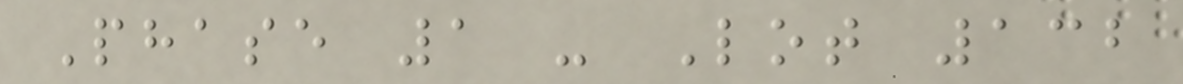Phase 1 - Lot 132
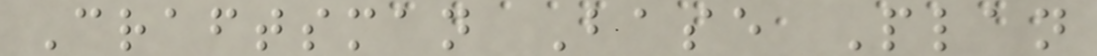Craftsman Base Plan
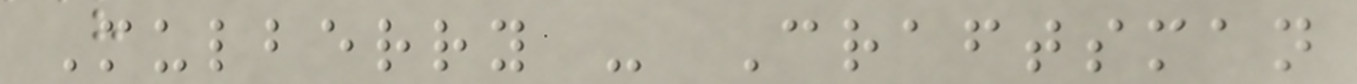Mulberry - Craftsman
